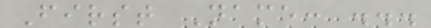First Name: ...
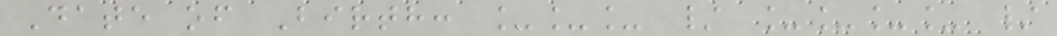Date of Birth: ___ / ____ /
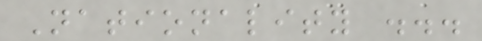Nationality ...
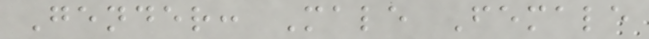Gender: Male Female
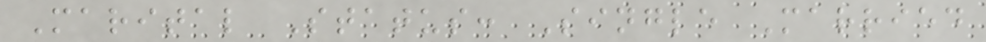Marital Status: Single Married
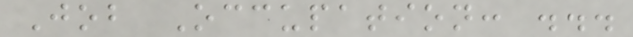Job Occupation: ...
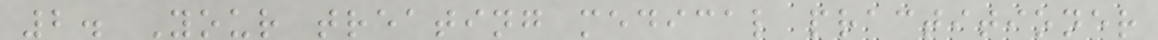2. Your treating medical practitioner
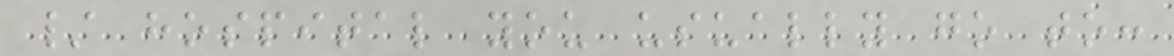/ hospital you usually go to:
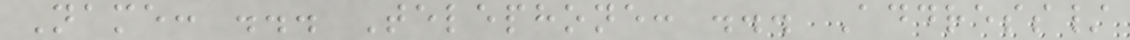Name: ... Telephone: ... Address/
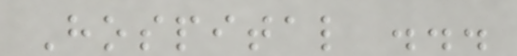Hospital ...
